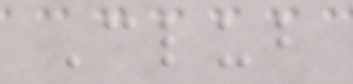Club
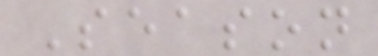Season
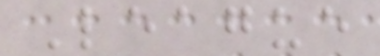League
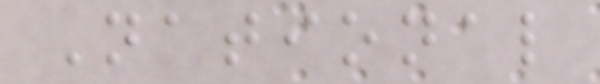National
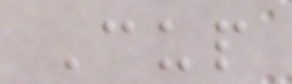Cup
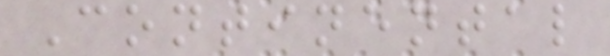Continental
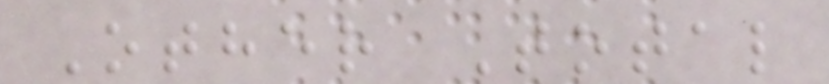Other Total
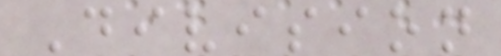Division
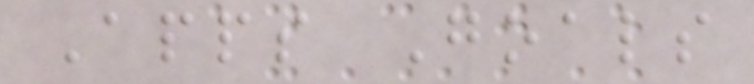Apps Goals
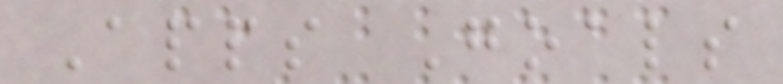Apps Goals
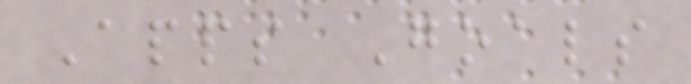Apps Goals
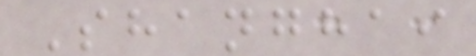Shanghai
